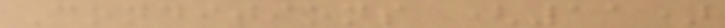Conditions (11)
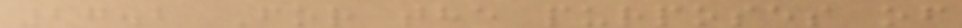27.2 For the purposes of
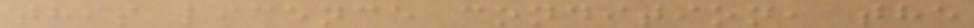this licence condition, the
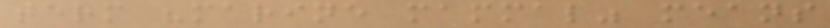term "marine mammal" means
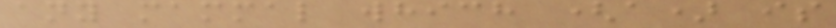any mammal which (a) is
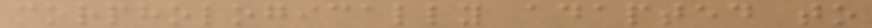morphologically adapted to
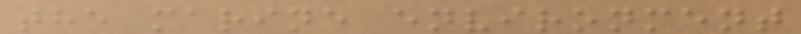the marine environment
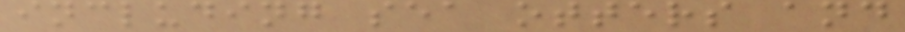including sea otters and
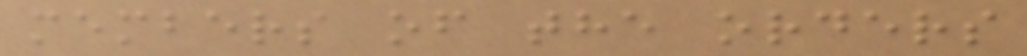members of the orders
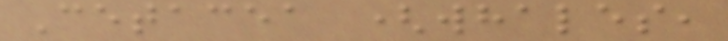Cetacea (whales,
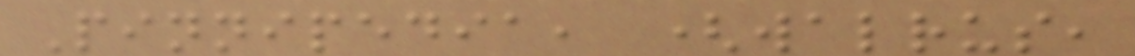Pinnipedia, (walrus,
